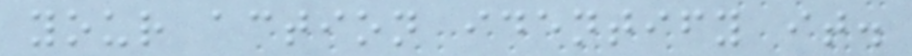your action identify it.
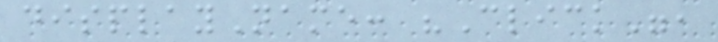displayName: "Click",
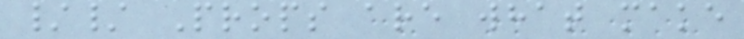// Props are what make
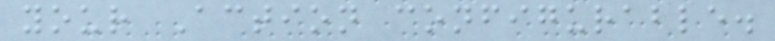your Action configurable.
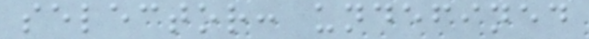selector: undefined
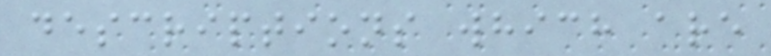descriptions which are
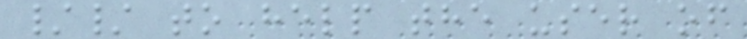// to help the user of
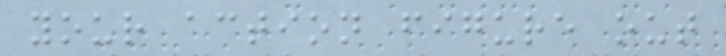your action figure out
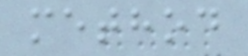method
